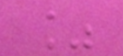%
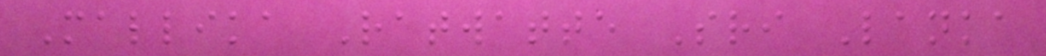Mallika Ratwatte Sri Lanka
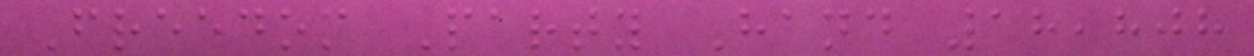Freedom Party Hand 18,808
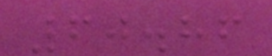60.86
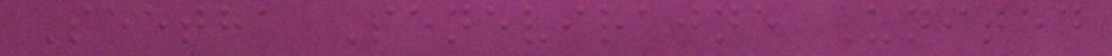Seetha Seneviratne United
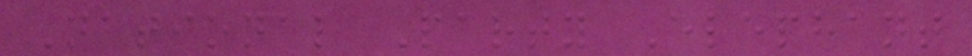National Party Elephant
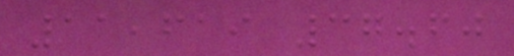11,619 37.60
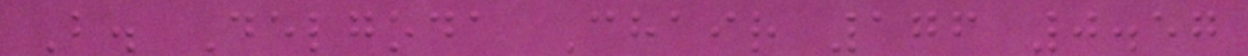B. Delgoda Chair 176 0.57
